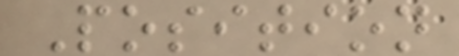Position
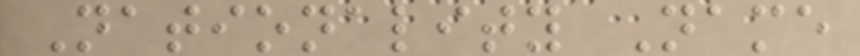Nationality Name
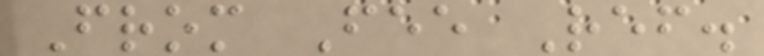From Fee Ref.
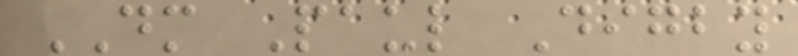DM Paul Digby
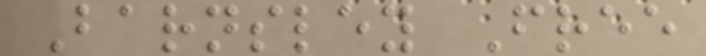Barnsley Free
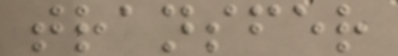transfer
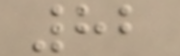82
